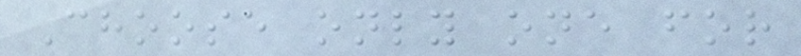Choose only one for
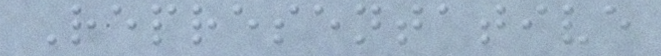Representative
